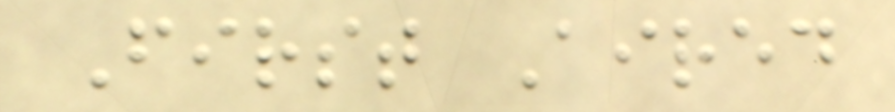First Aired
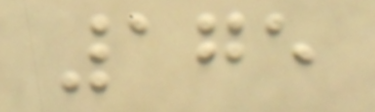175
